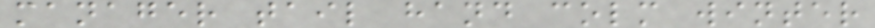manager tail hand colm winter
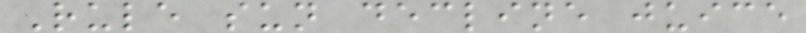Rule sun decline juice
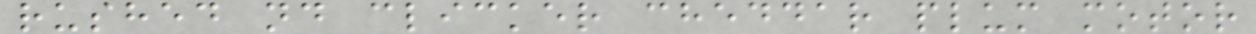rushed nd clicker cheddar plum motor
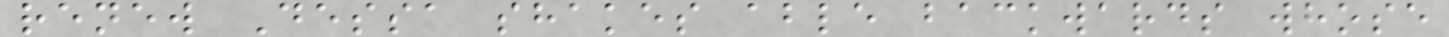renew Dessa shakes able backwards whose
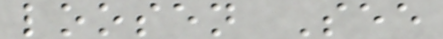loosen See
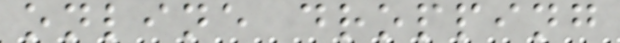online dropping
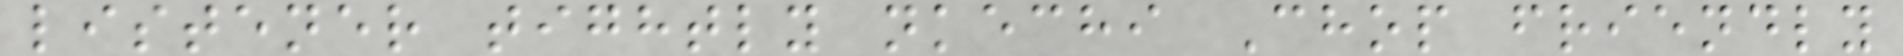listener tightly nkechi Chop friendly
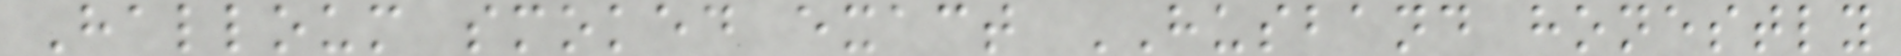Halloum smoked exact HUSBAND honestly
